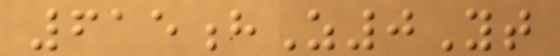615hZ0Yt
